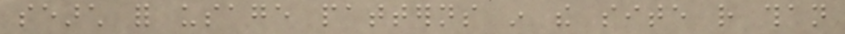search for usage patterns in the site rather than
